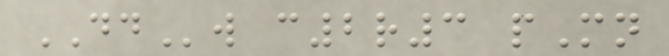DDw c2r3 pMn
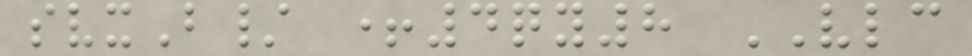svxB/ +4qy8 VLC
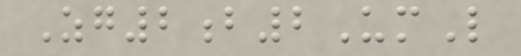Zg2b2UmL
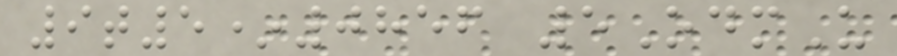9t5*0856 5OdmU
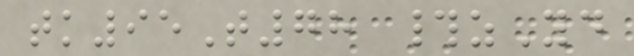tk95T78 #zYd
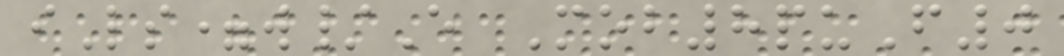iLs=w/E Mob8puF0
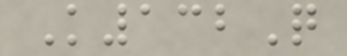K132Q
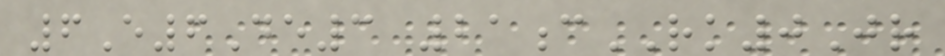6E6De3 21cRK0Jr
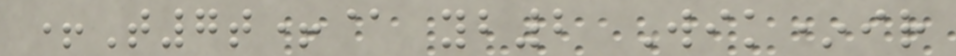+T7t+@ yb2 Wik*ir
